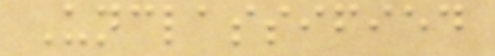Unclassified
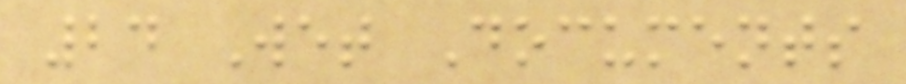24 Wet Documents
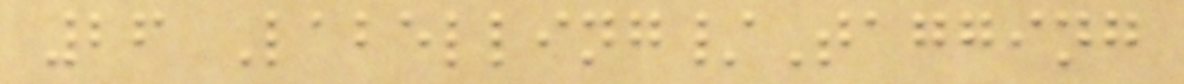26 Labelling/Tagging
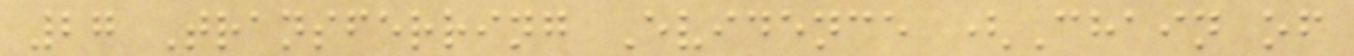27 Transferring Evidence (Chain of
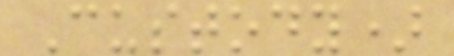Custody)
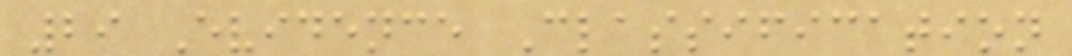29 Evidence Classification
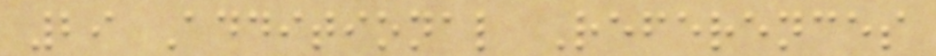29 Additional References
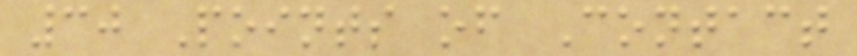30 Points of Contact
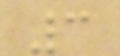3
